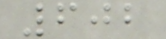602
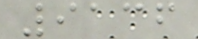9136
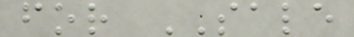for SALE
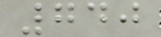740
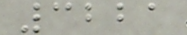3221
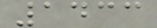1433
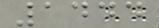1444
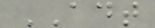ADT
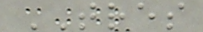TRES
